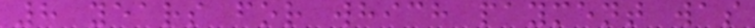8 years for which payment was
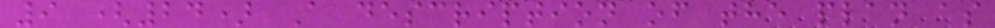9 (24) A description of the plan as
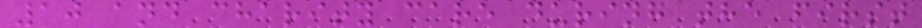10 and charity care during the first
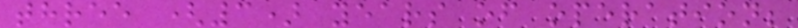three (3) years of operation;
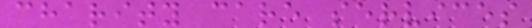charity care services
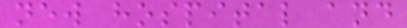new hospital and
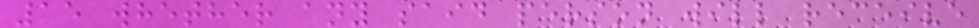15 whether any said person will receive
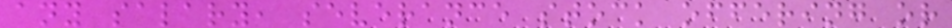any salary, severance stock offering or
